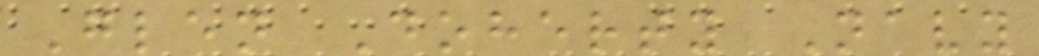Glen Doherty Navy
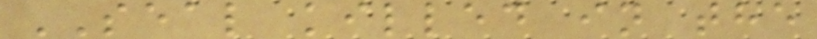SEAL killed in the
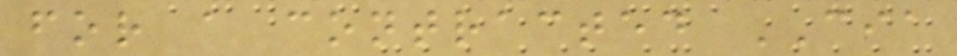for a contracted CIA
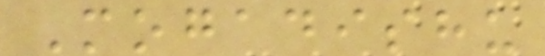Mogadishu
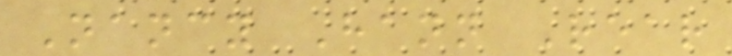Nancy Hann Rear
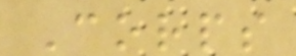Corps
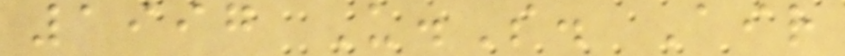1997 U.S. Air
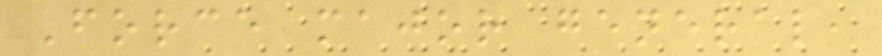Force major general,
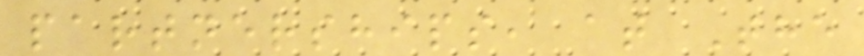partnerships, at The
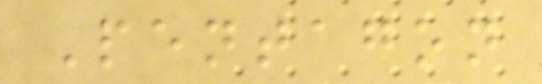Pentagon
